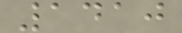1410
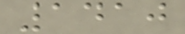1410
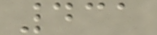431
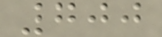700
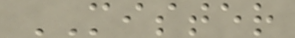MISTER
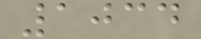1034
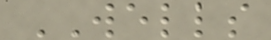WELLS
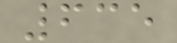635
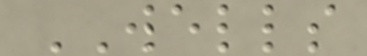WELLS
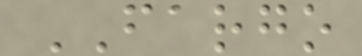FARGO
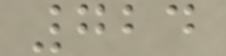724
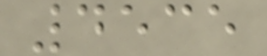4535
